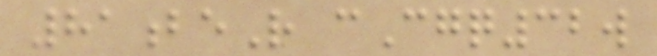81beR cCgq32w
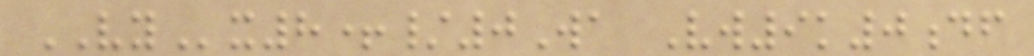VYx8+/0Wa Vw9k0df
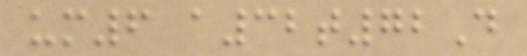um6 a32t72D
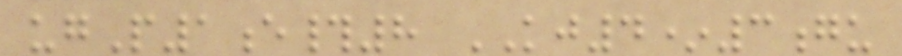ugP1e#8 KJ4*3gu
